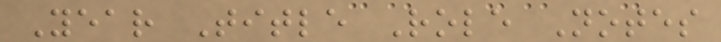Year Title Role Notes
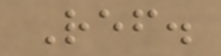Ref.
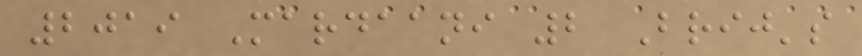2019 Mardaani 2 Brij's
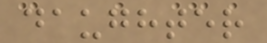daughter
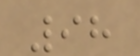98
